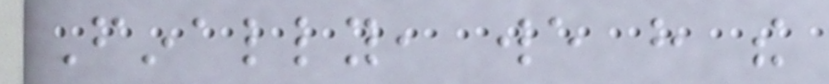Finally, we have the
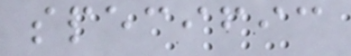specific
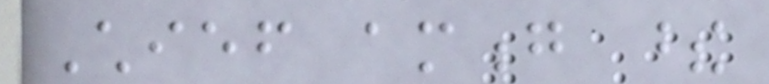Chief among these
